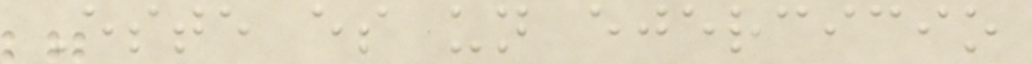Este es un ejercicio
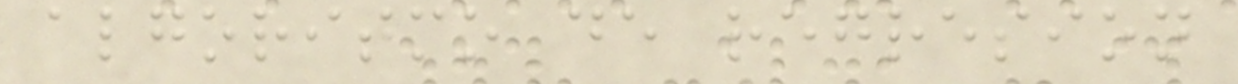algoritmo de regresion
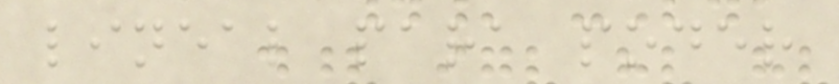lineal para poder
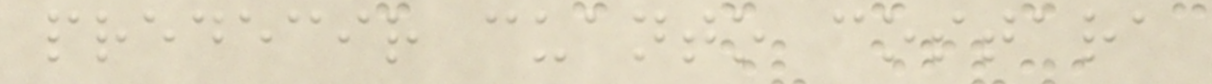predecir cuanto costara
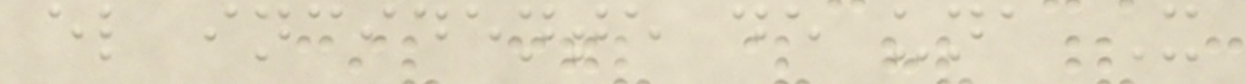el incidente de una X
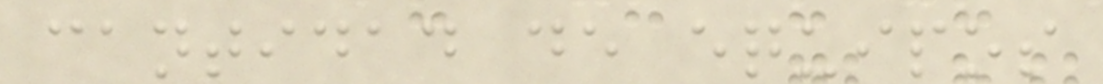cantidad de equipos
